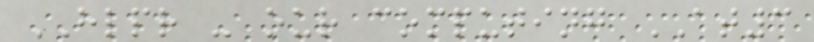HLPR - our computing AT3
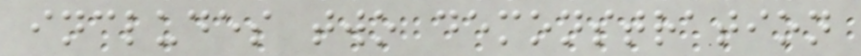includes two demonstration
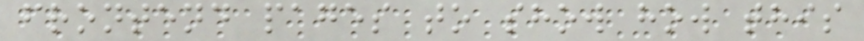frontend pages to show how this
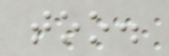too.
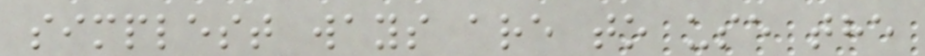simplest ways are to use the
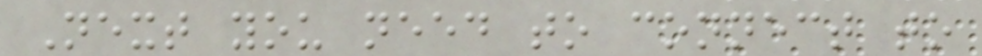Next you need to connect to
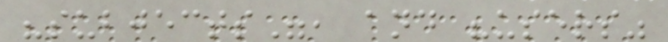"subjects", and "users"
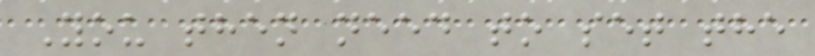You then need to set the
